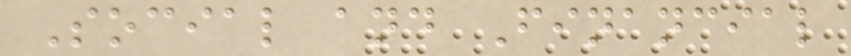Social and Financial
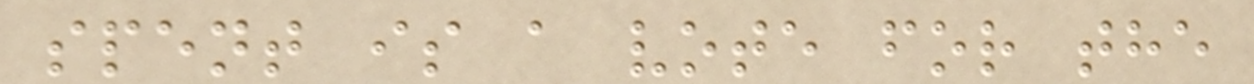spent is a vote for the
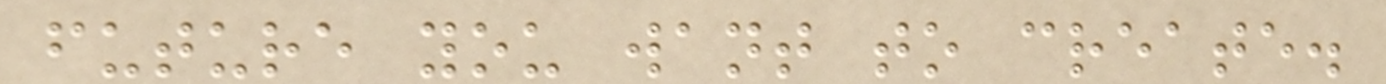future you want to create.
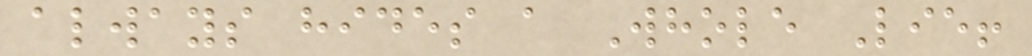always hides a Whole Lie!
